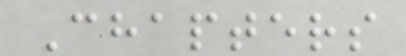Chapters
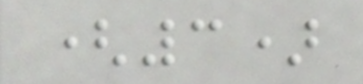(3)
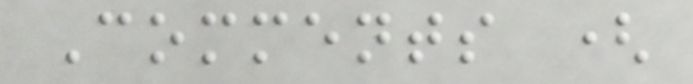Comments (
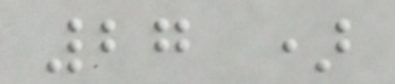27 )
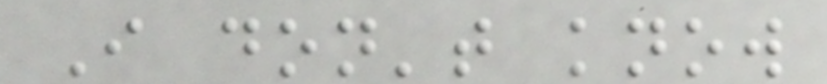I don't know
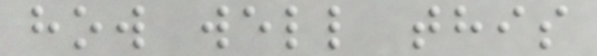how well this
